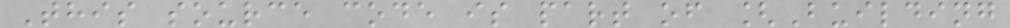This source code is part of [Building
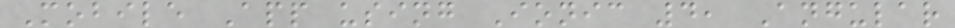Mobile App using Ionic 4, Angular
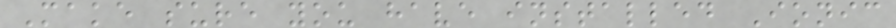Make sure you have installed Ionic
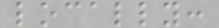locally:
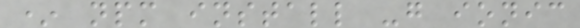* npm install -g ionic
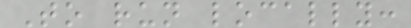To run locally:
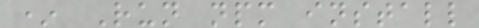* Run npm install
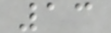13
